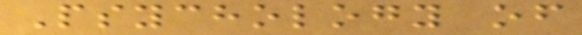Psychology of
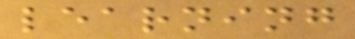learning
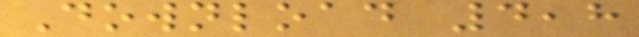Download 4,8
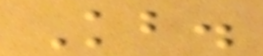Kb.
